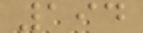194
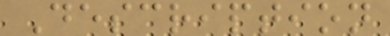Description
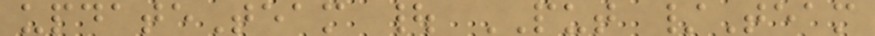updateTeam | PUT /Team
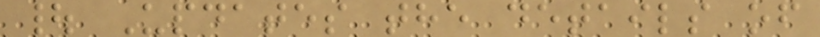| Updates the details of
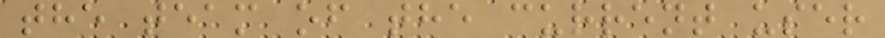the team of the current user
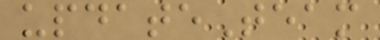updateTeam
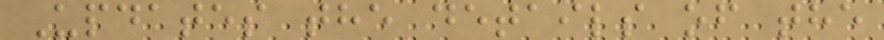Updates the details of the
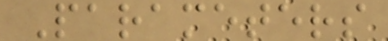Parameters
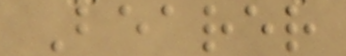Bearer
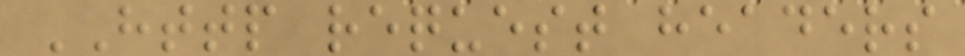HTTP request headers
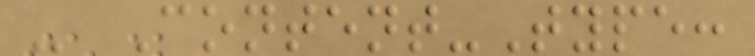- Content-Type:
